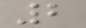2
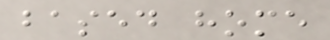based home
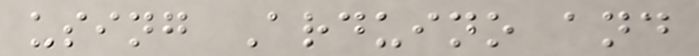using Arduino and
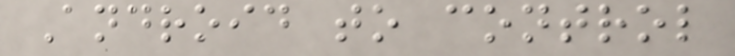Android to control
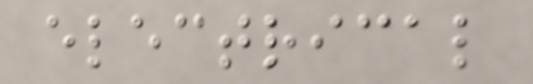electrical
